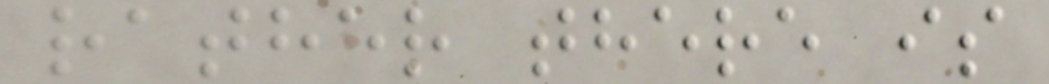rather there is
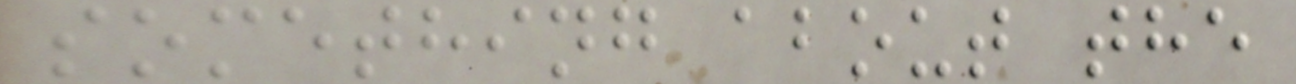something about the
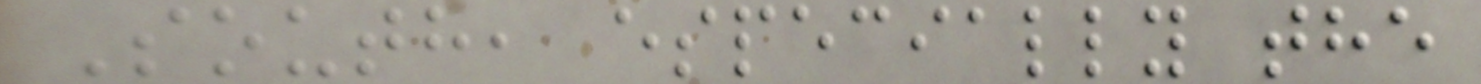South, especially the
